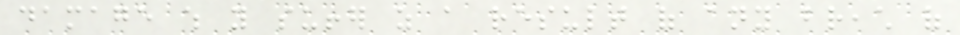damage which you suffer as a result of any breach of
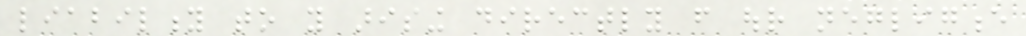liability to you arising directly from our negligence
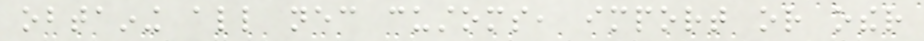obtaining all necessary customs, import or other
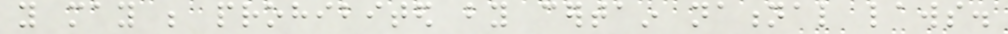you may be prohibited by certain national laws.
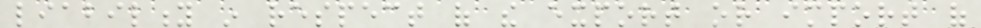liability in respect of the export or import of
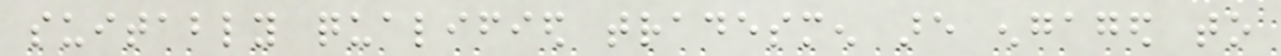suitably qualified tradesmen are engaged to
